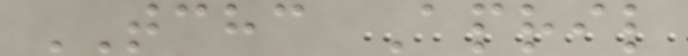TCHC April
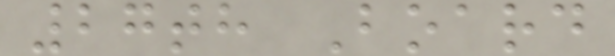27th Board
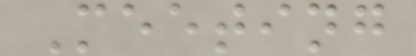Meeting
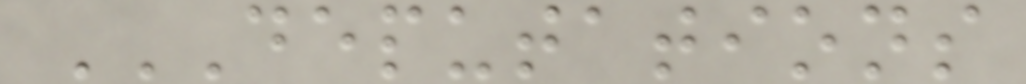DEPUTATIONS
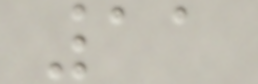11
